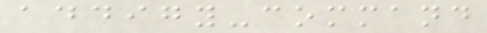addigy-command
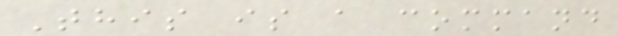This is a command
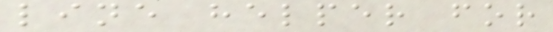line helper for
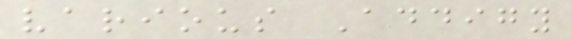various Addigy
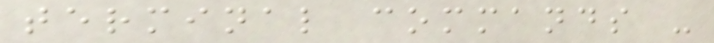terminal commands -
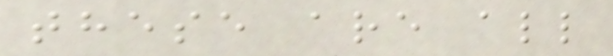these are all
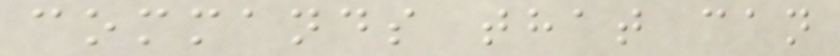commands that can
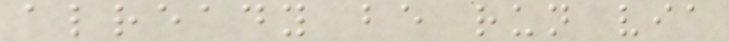already be run via
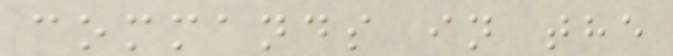commands in the
